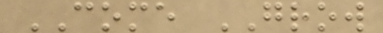COME GROW
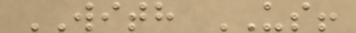WITH US!
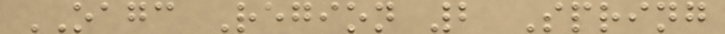OAGC Region 2 Spring
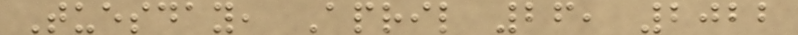Tuesday, April 26, 2022
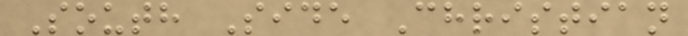South Side Christian
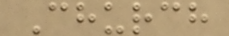Church
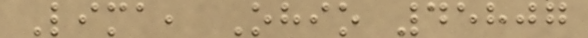Lima, Ohio 45807
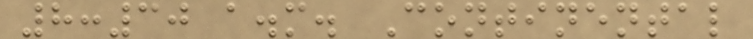8:30 a.m. Continental
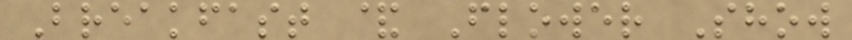Breakfast & Flower Show
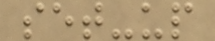set-up
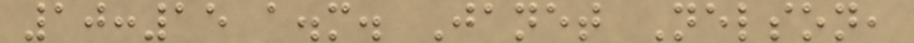10:15 a.m. Janet Nelson,
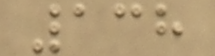138
